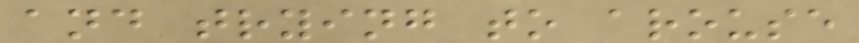and trying to arouse
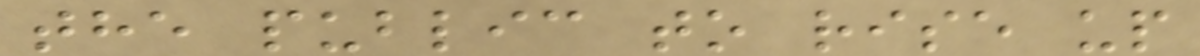the public to rise up
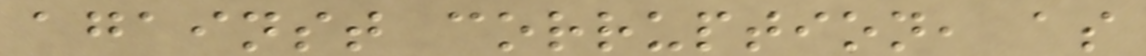against corruption, as
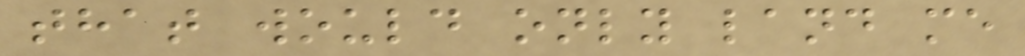that would only land me
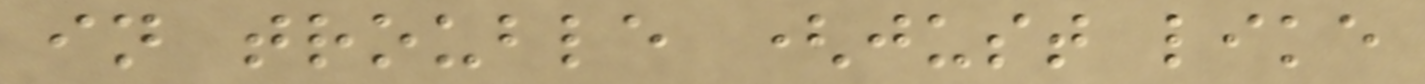in trouble (just like
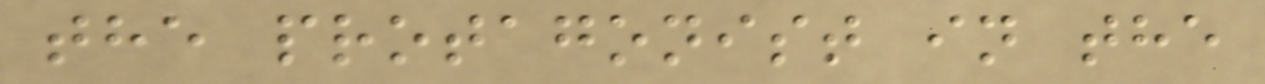the protagonist in the
